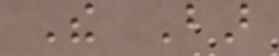The Bar
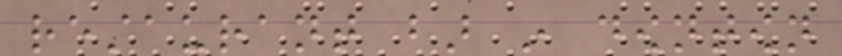restaurant bar in downtown
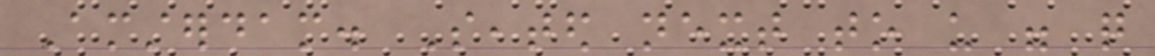Amsterdam. Seated next to us were quite
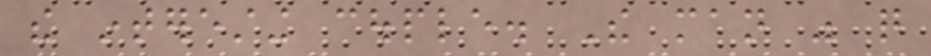the interesting couple. The man was quite
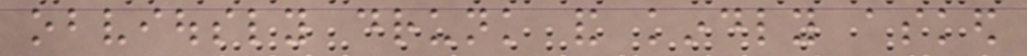obviously drunk and kindly asked
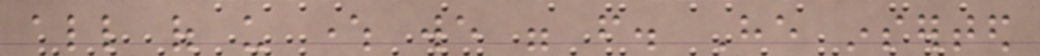all of us where we were from. He inserted
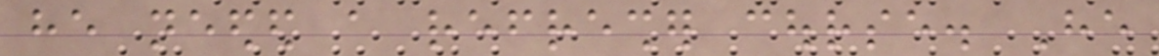he needed a refresher course. He
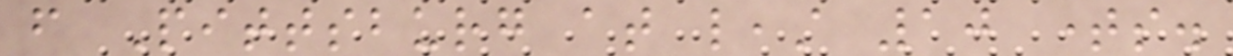from Pittsburg at least 10 times.
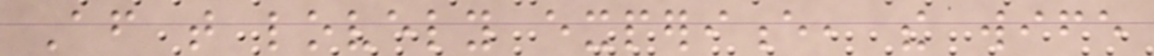After that lovely experience, the wife
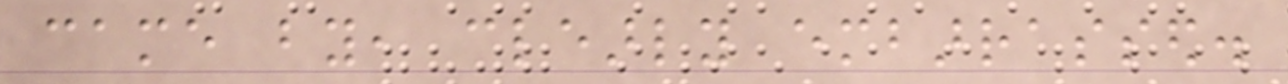came by, clearly embarrassed.
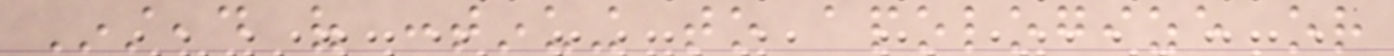Instead of continuing to apologize or
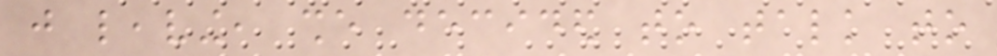just leaving, she decided to talk to
